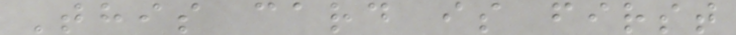This card is first
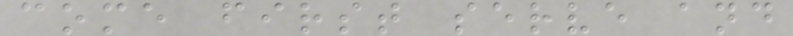come first serve and
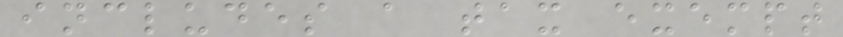includes a tax exempt
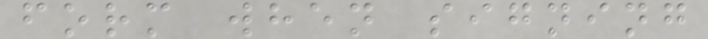form when signing
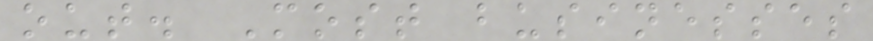out. Most businesses
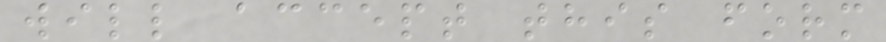will accept this form
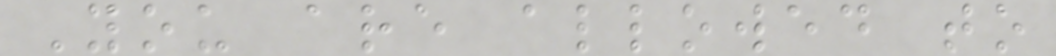You are allowed to
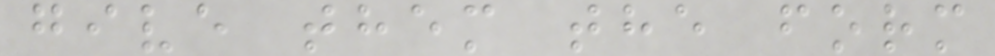give them the form
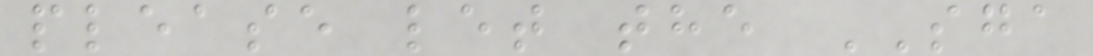please let the SGA
